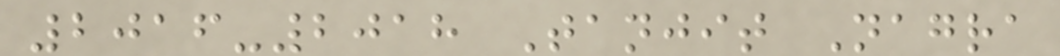2016-2018 Tanjit Nagra
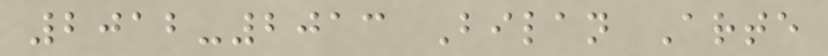2012-2013 Bilan Arte
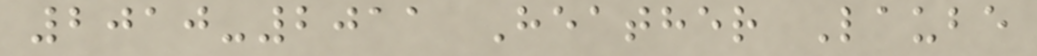2010-2011 Heather Laube
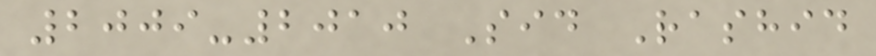2009-2010 Sid Rashid
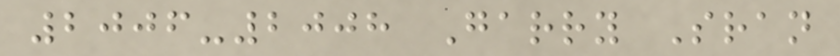2006-2008 Garry Sran
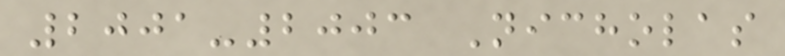2001-2003 Nicholas
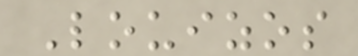Louizos
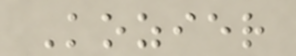Kozier
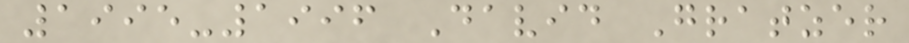1995-1996 David Gratzer
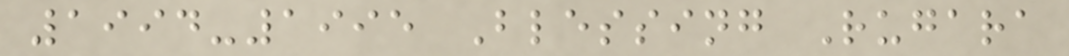1994-1995 Blessing Rugara
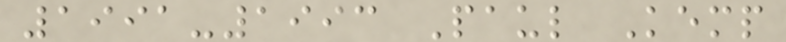1991-1993 Paul Kemp
